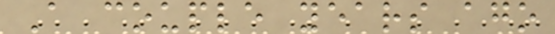A couple years ago
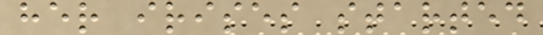her irises started
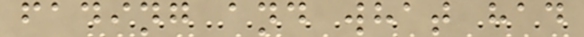fading and what had
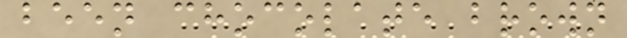been chocolate brown
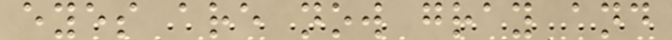eyes are now gray and
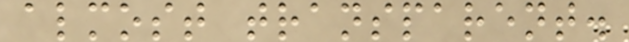almost transparent.
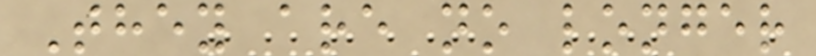They are no longer
